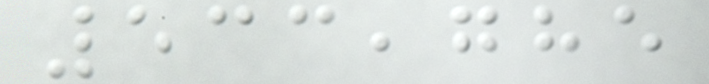533,785
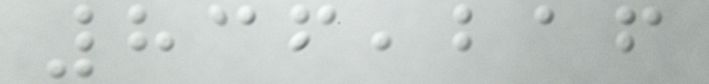836,216
